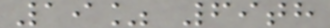19% 69th
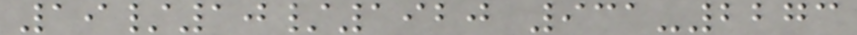19/10/1920 931-2273
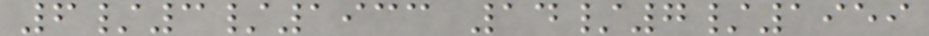6/3/1933 14/7/1959
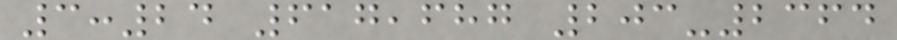3:24 617,687 203-2364
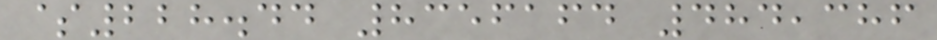$228.44 8356164 484,386
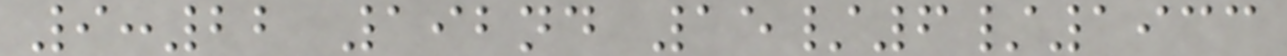9:22 192nd 15/6/1933
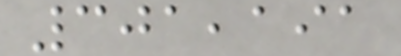301,191
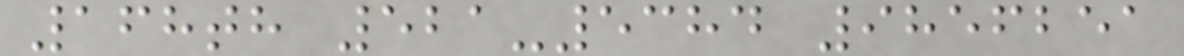168th 521-5384 9856251
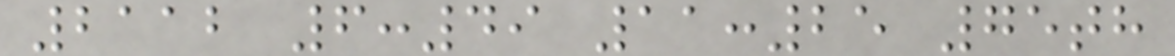2112 6:49 11:25 75th
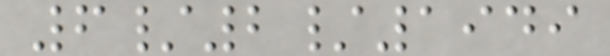6/2/1949
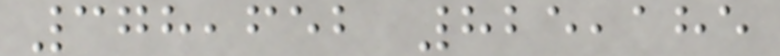378,652 825,185
